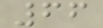66
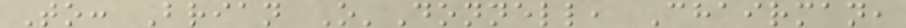To: Brian O'Donnell, Chairman,
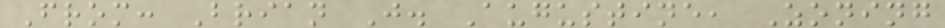From: Brian J. Augustine, Zoning
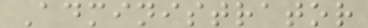Administrator
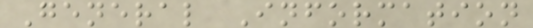General Information
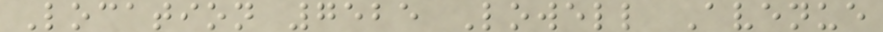Location 7525 Lowell Avenue
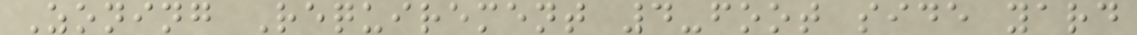Zoning Requirement 4-foot side yard
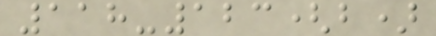118-123(b)
